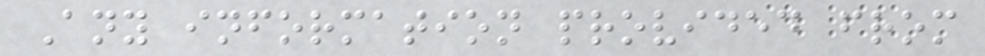Any information provided from
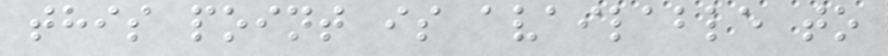this point is available to
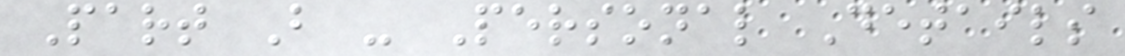Part B - Personal Details
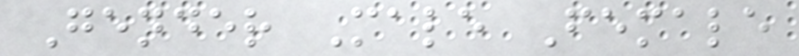Gender Male Female
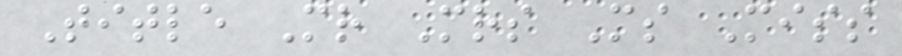Title Mr Mrs Ms Miss
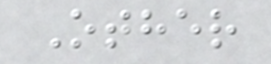Other
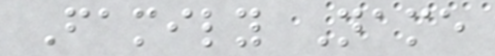Family Name
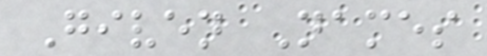Given Names
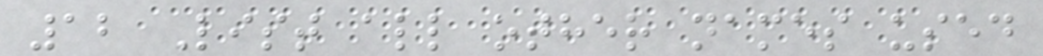12 List all other names used
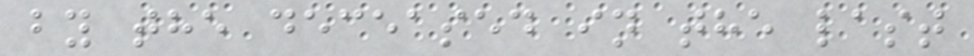by the deceased in the last
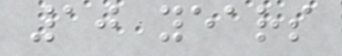10 years
